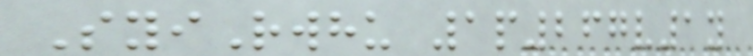SyiRwhu 1p267v1y
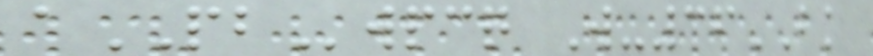aPBwpcq W-36BK
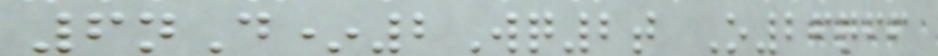6nD*2Wq2t O26qff
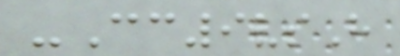-Cc9vsH
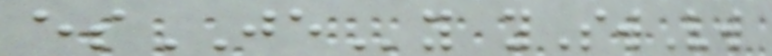esJEy ySwVw
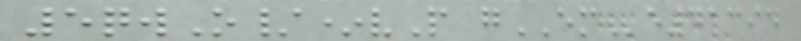5qwO/*vP gEMe41394
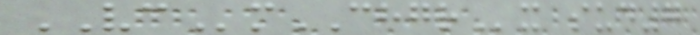VCmCHGRx sud7
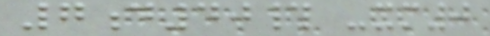7d40# -xm0
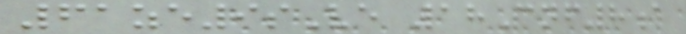61ze9sVe 18Cnf8a
